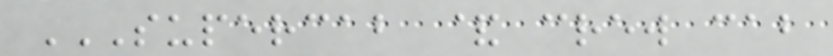SUPERCAB & CREW CAB
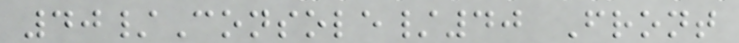40/Console/40 Front
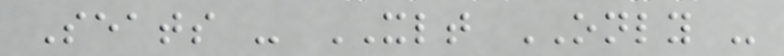Seats - XLT ONLY -
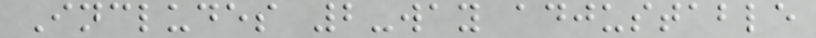Includes 2-way adjustable
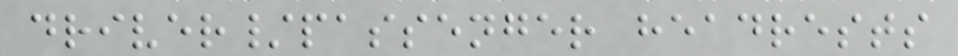driver/passenger headrests
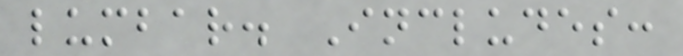lumbar. Includes:
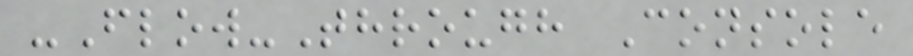-Flow-Through Console
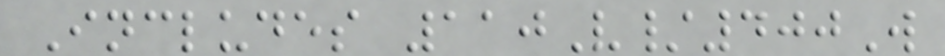Includes 110V/400W
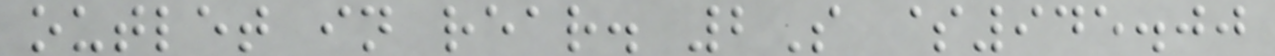outlet in rear. 2S $945.00
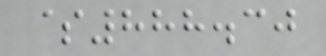$888.30
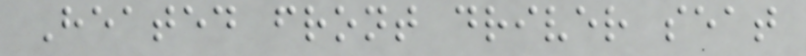Heated front driver seat
